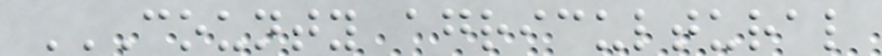COUNTY AGRICULTURAL
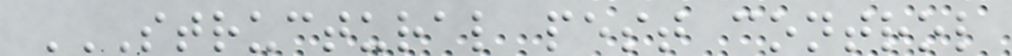STRUCTURAL PEST CONTROL
